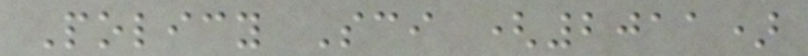Policy Sci (2011)
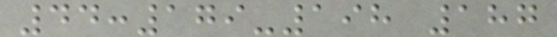44:179-198 187
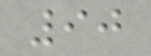90
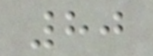80
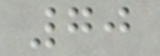70
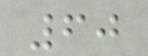60
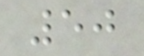50
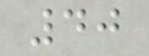40
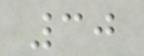30
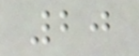20
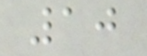10
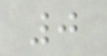0
